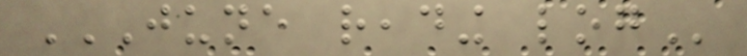JUNE READING LOG
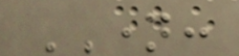NAME:
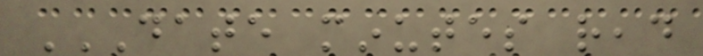DATE MINUTES READ
